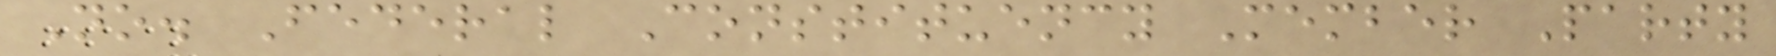No. Federal Constituency Member Party
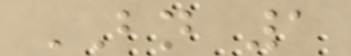BN 1
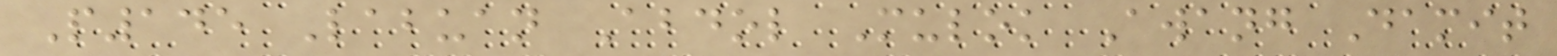P145 Labuan Abdol Mulok Awang Damit
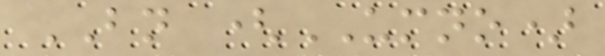BN (UMNO)
